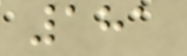181
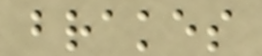brakes
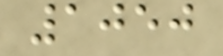1050
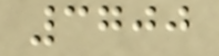3700
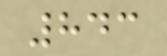843
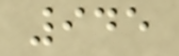945
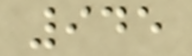945
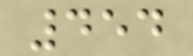454
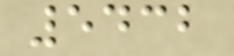5432
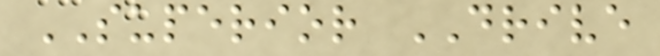SUPERIOR DRIVE
